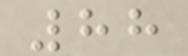88
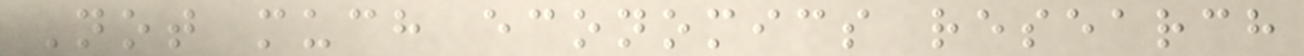Not much economics research
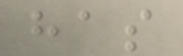has
